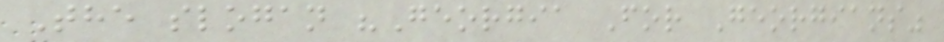The slogan "Georgia For Georgians"
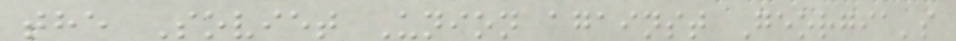the Soviet Union against Georgia's
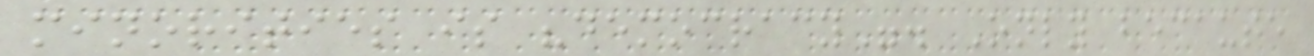minorities is "democracy". Only because
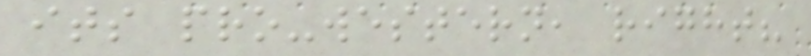its pro-western, right?
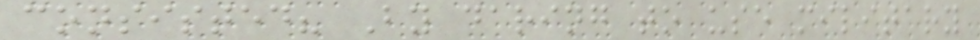consisted? By daring to use military
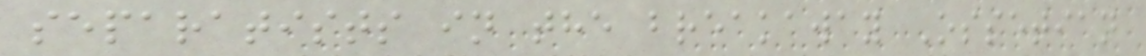separatists in the breakaway Ossetian
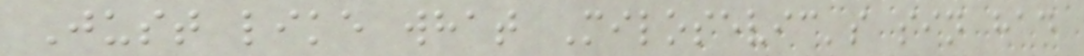Just like what Milosevic's sin had
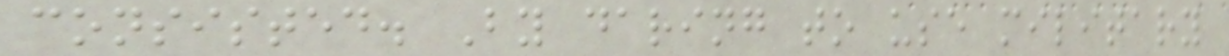consisted. By daring to use military
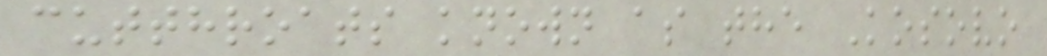cutthroats known as the Kosovo
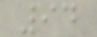94
